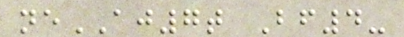neAJ7t Bf4-
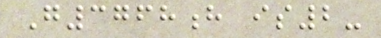G3768h is2-
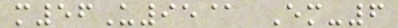m56U95@ Em-6
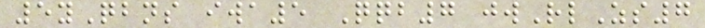5yQbns iwa5 Qqb7 jwRlZs7
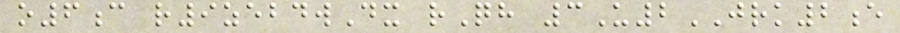o6c r9zebdwDx rQh 3U2JRK2e
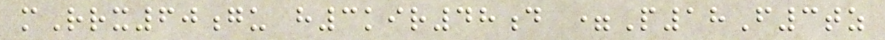mRrx60gu h3kir48d =P18F3tz
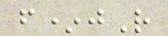f*jR
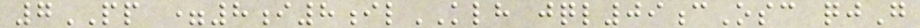7PP =8i8ilKLH jql09cOsc qjG
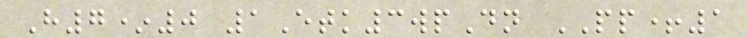H7*0 1Etk3wpDn PP+1
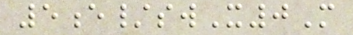5e/swX0M
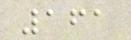161
